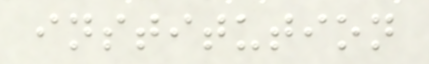institution
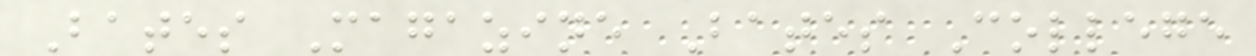Bates Magazine Bates College
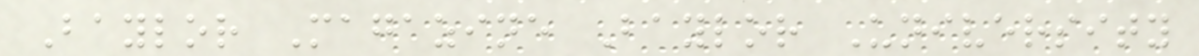Baylor Magazine Baylor University
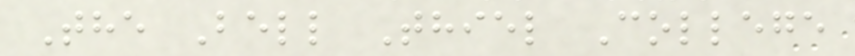The Bell Thiel College
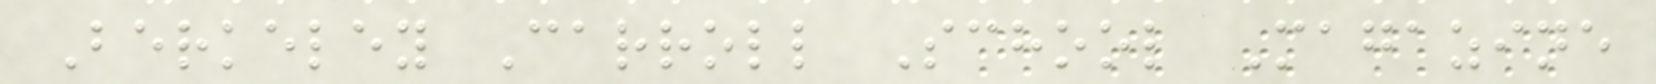Berkeley Carroll School Magazine
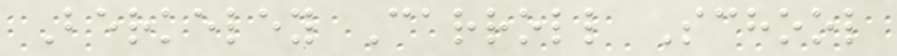Berkeley Carroll School
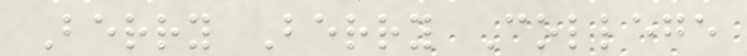Berry Berry College
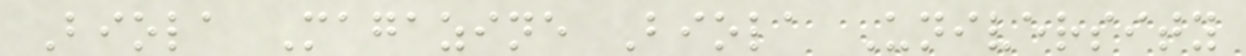Biola Magazine Biola University
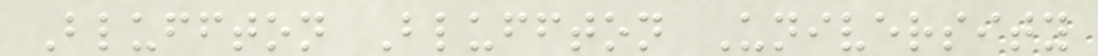Bluffton Bluffton University
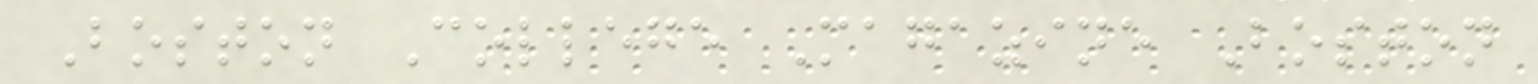Boston College Magazine Boston
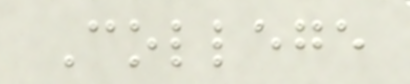College
